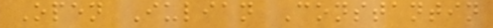Open Iulian Constantin
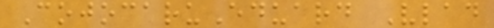CojocaruEduard Vlad
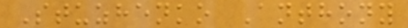Stuzhenko Anthony
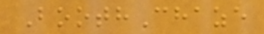BoothChaze
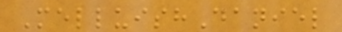MelluishDaniel
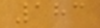183
